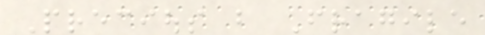Precious but Fragile
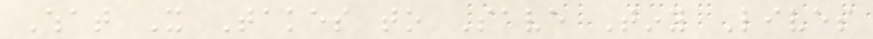What It Takes to Save Tiny Lives
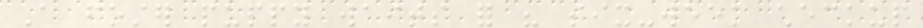A foster puppy waits for his six-week checkup
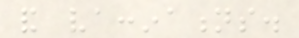and vaccinations.
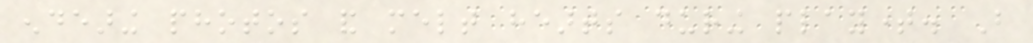endearing photos and melt hearts during playtime. But
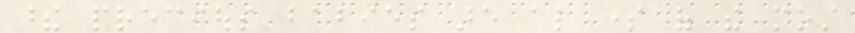these precious babies are also some of the most
